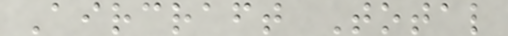Aircraft Total
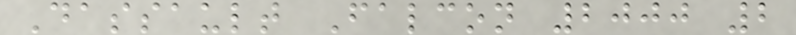Dassault Falcon 2000 2
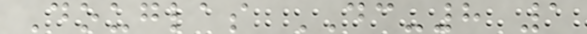Douglas DC-8 1
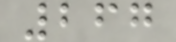267
